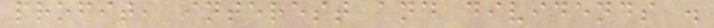profit, interest and dividends .
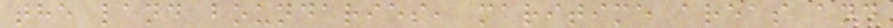the land boundaries, maritime areas and
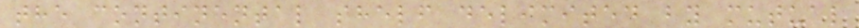the continental shelf delimited by mutual
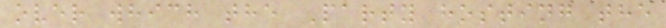over which the Party hosting the
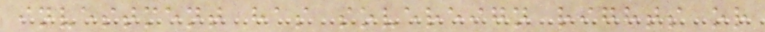investment has sovereign rights or
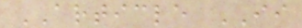ARTICLE II
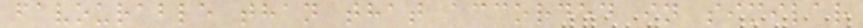favourable than that accorded in similar
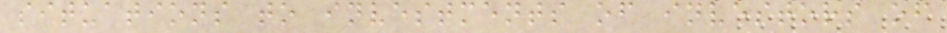situations to investments of investors of
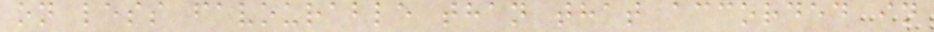on less favourable than that accorded in
